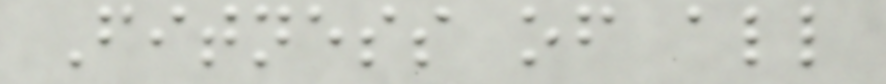Fitness of all
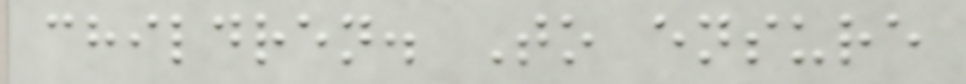children. To ensure
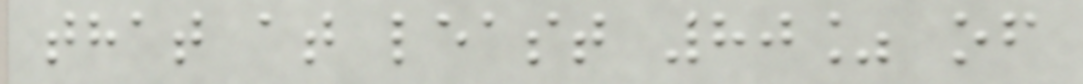that at least 80% of
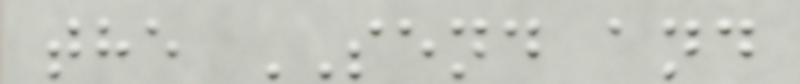the SEND and
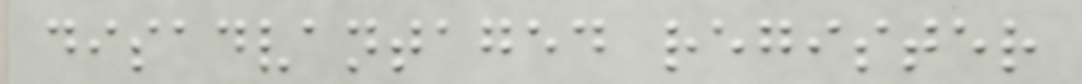disadvantaged register
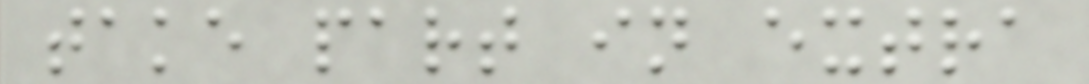take part in extra
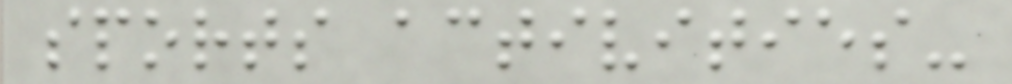sports activities-
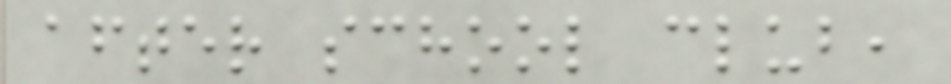after school club,
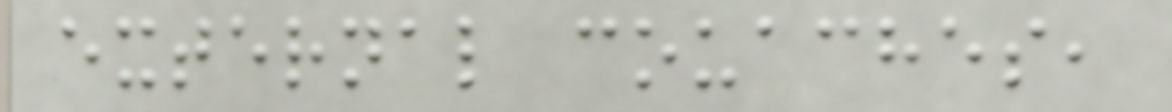external couaches,
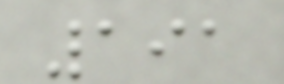191
